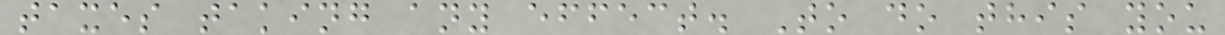taxes taking any effect. To do this you
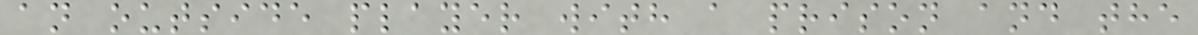an outside player with a prison and the
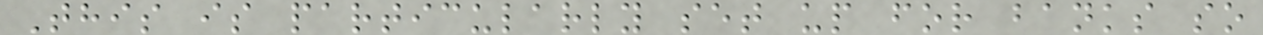This is particularly set up for banks so
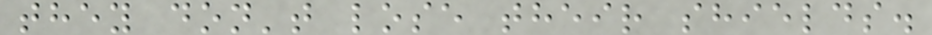they don't lose their shields.
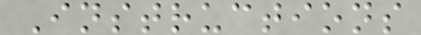Instructions
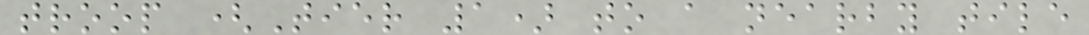troop (Tier 1) to a nearby tile
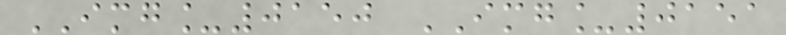IMG_0150 IMG_0151
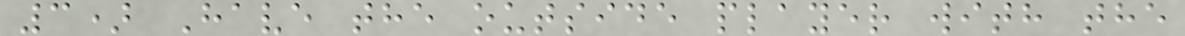3) Have the outside player with the
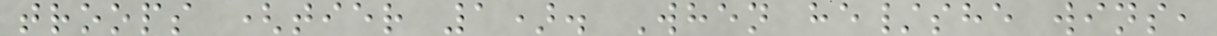troops (tier 1). When he/she wins,
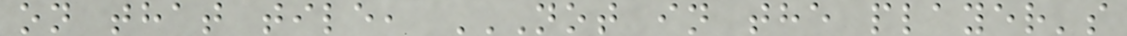on that tile, NOT IN THE PLAYER'S
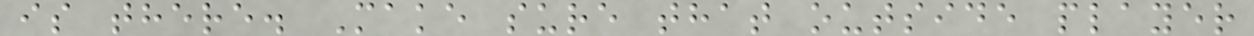is there. Make sure that outside player
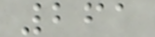261
